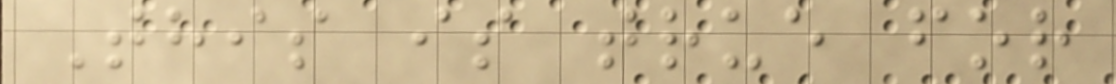This is true for
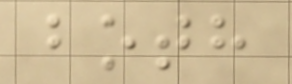both
